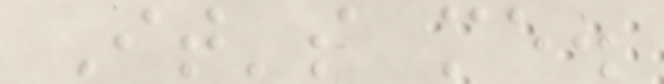It's me.
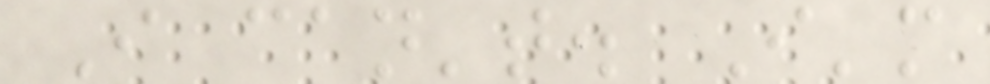I can't. I'm
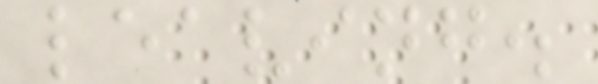leaving.
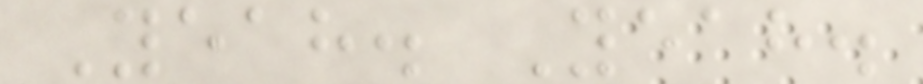Yeah. Yeah.
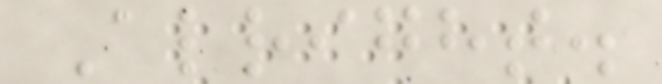Alright.
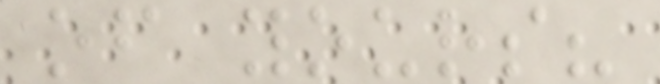of yours?
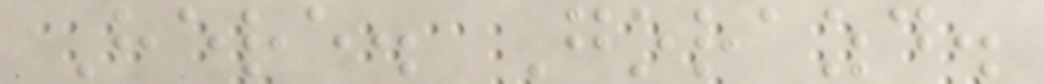Here. Gorazd.
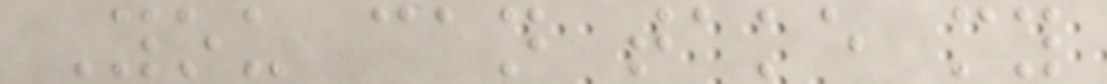You can take my
